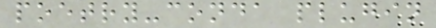poetry-conda plugin
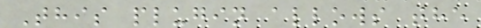This plugin allows the
